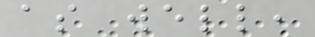as well,
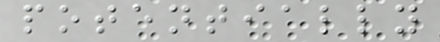potentially
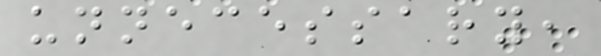unnecessary,
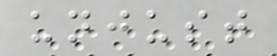unjust
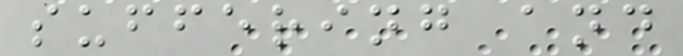suffering and
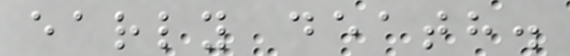early death.
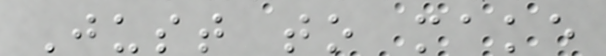Just to make
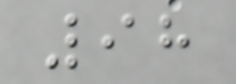98
